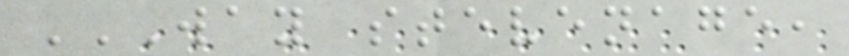WAY STEVENAGE,
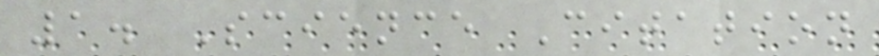1. Science Citation
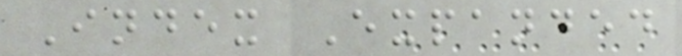Index Expanded
